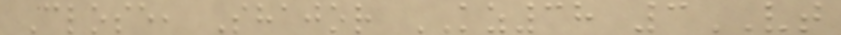Close, Shajor KZ38 3VT
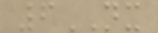6NX
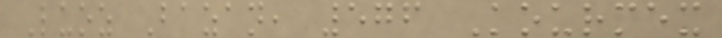Luoz Bazan, 576 Kourmex
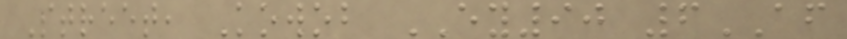Street, Kowob EY90 6AF
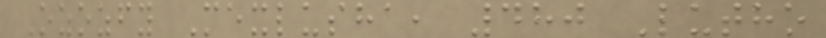Ozozfy Mexlusha, 480 Lutho
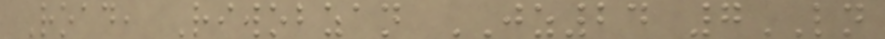Road, Riwobzan JZ24 7LN
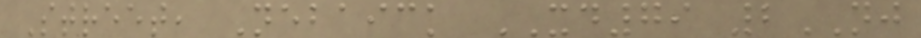Street, Nebaick XD79 2NJ
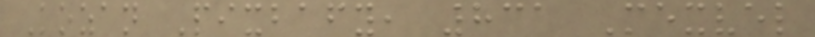Kozan Pixbafy, 831 Mexvel
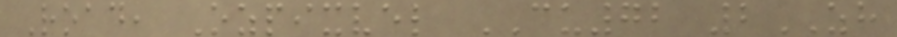Road, Ozpixvel CU72 2ZH
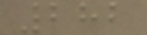282
